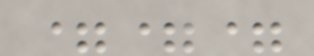===
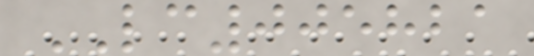LC005821
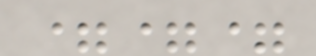===
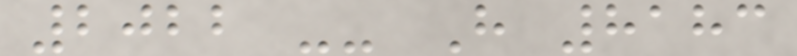2022 -- H 8183
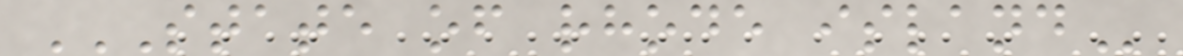STATE OF RHODE ISLAND
